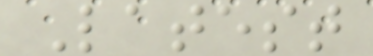Latest
